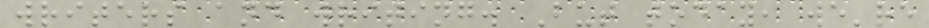writers and writing. But today, we're
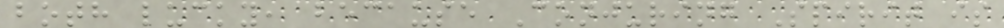both lucky, because Conjuring Spirit is
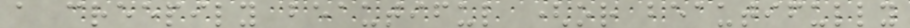a creepily beautiful (or beautifully
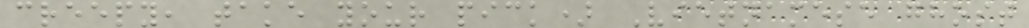creepy, take your pick) Vietnamese ghost
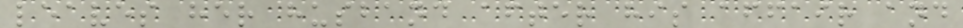leaves her husband after his affair and
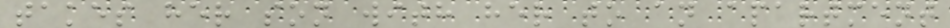takes her son with her to an apartment
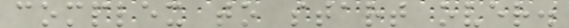complex to start over.
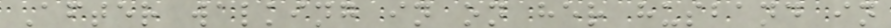After walking in on her husband in
